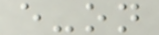e-on
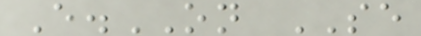E.ON SE
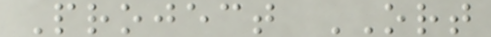Project ORT
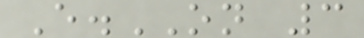E.ON 3
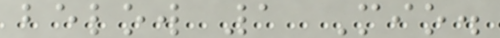below 1 Mio.
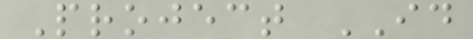Project ID
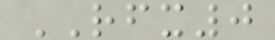RFX0
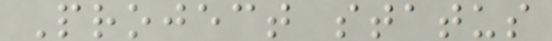Project status
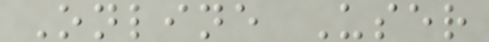Online User
